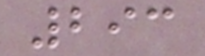293
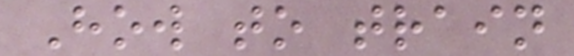How to train
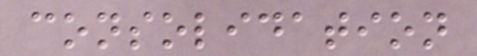consolidation
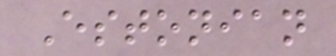Estonian
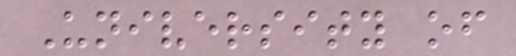University of
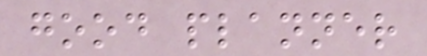good planner
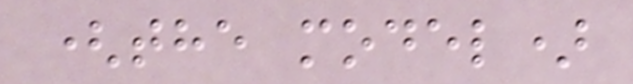(the model)
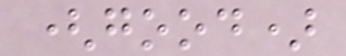(good)
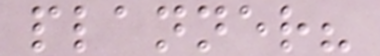planner?
